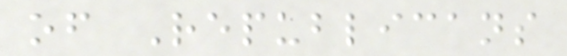of Republicans
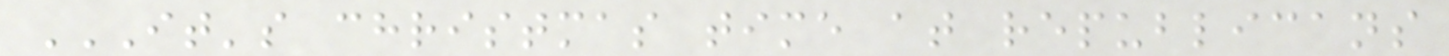IT'S CHRISTMAS TIME AT REPUBLICANS
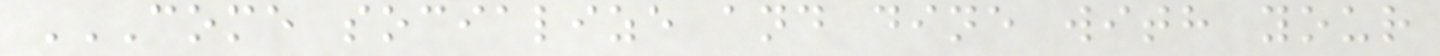COME SOCIALIZE AND DINE WITH YOUR
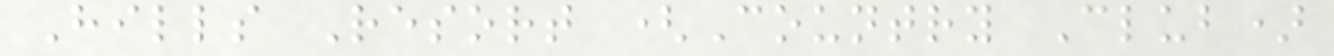Hills Resort (Country Club)
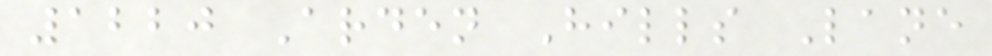1220 Arden Hills Lane
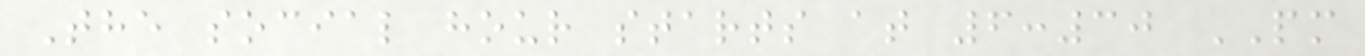The social hour starts at 6:30 PM
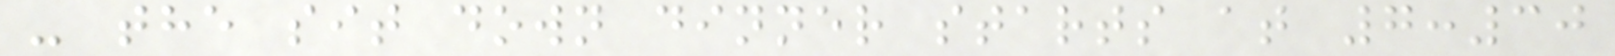- the sit down dinner starts at 7:30
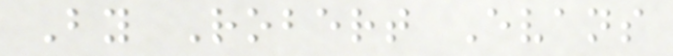By Robert Evans
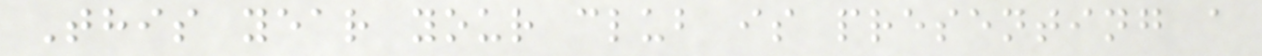This year your club is presenting a
